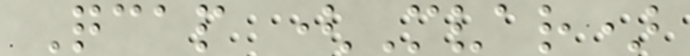Qcap (Mvar)
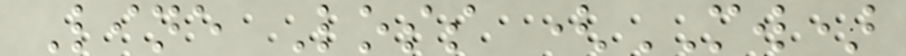Line Loss (MW)
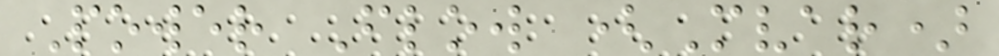Power Flow (Mvar)
